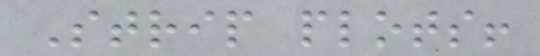Strip plots!
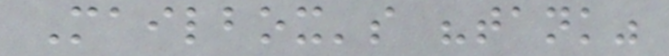Mailbox's "tank"
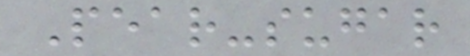Pear-sugar
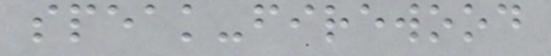speak-firewood
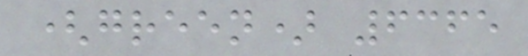(green) 6365
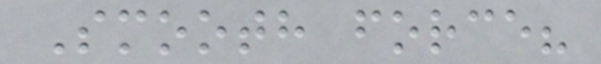Smooth force?
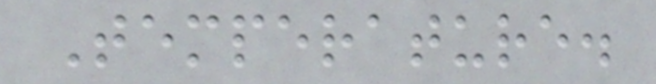Temperature.
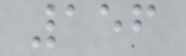156
